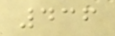436
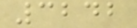3242
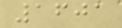1601
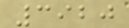3920
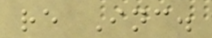re Inc.
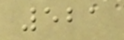521
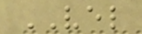VEL
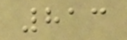813
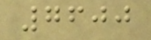7600
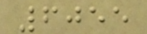6055
